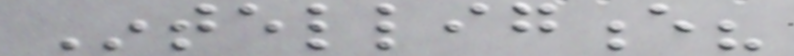Intelligence?
